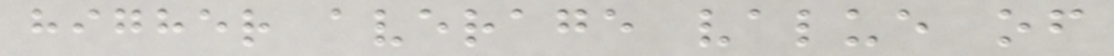higher average value of
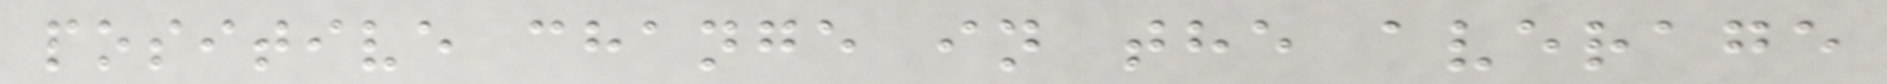positive change in the average
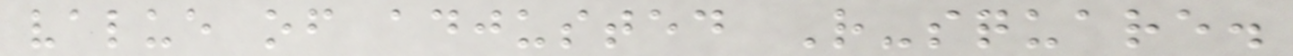value of adjusted R-square.
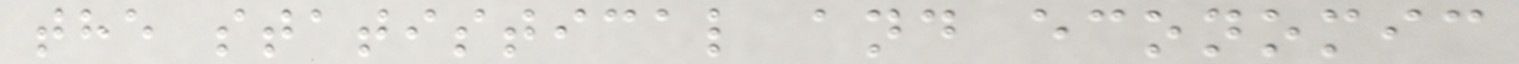the statistical and economic
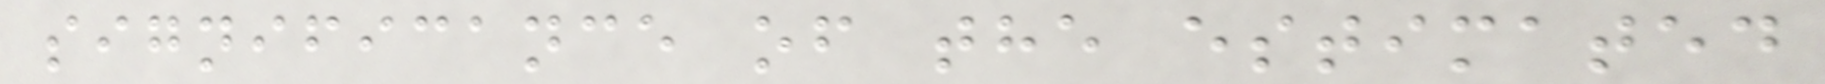significance of the estimated
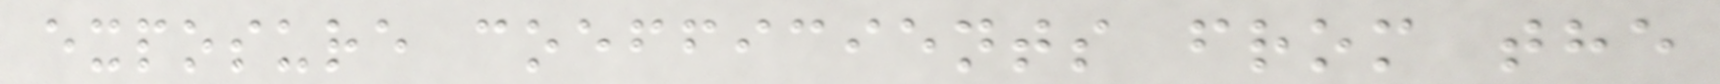exposure coefficients from the
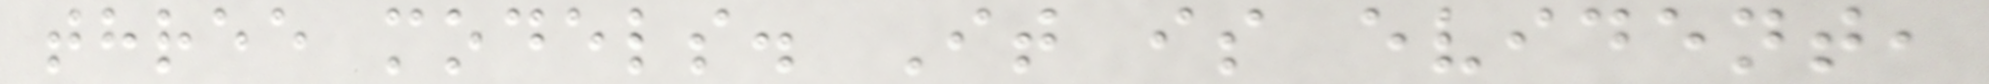three models. It is evident,
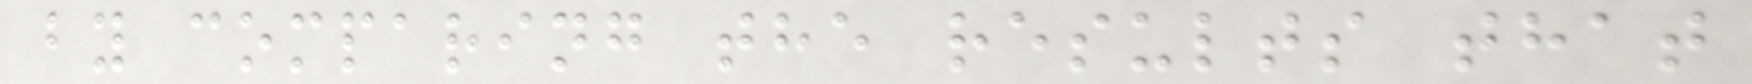by comparing the results that
